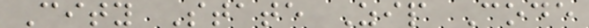City State Zip Code
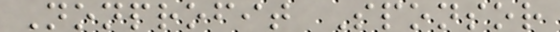Nonprofit Sponsor
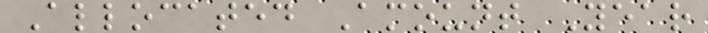Allocated Amount Year
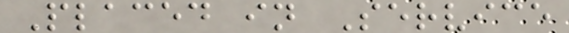Placed in Service
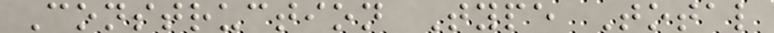Construction Type Total
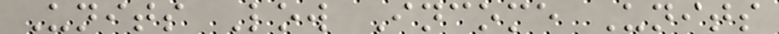Units Low Income Units
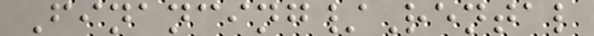Financing/Rental
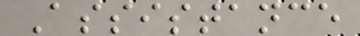Assistance
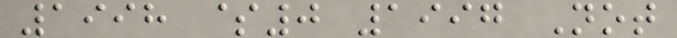1998 $0 1997 Not
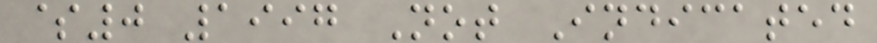$0 1997 Not Indicated
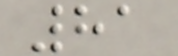81
